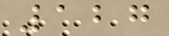127
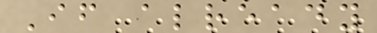If already
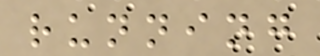running
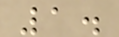1.
